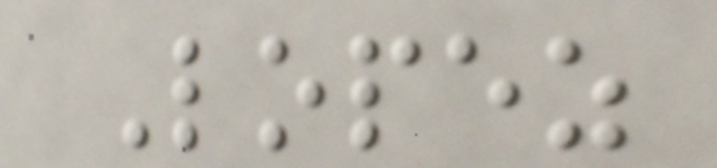Lopez
